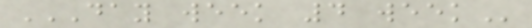DAY WEEK 4 WEEK
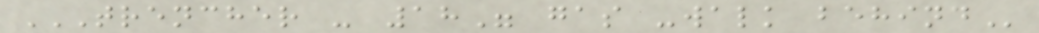TRENCHER - 18" GAS -WALK BEHIND
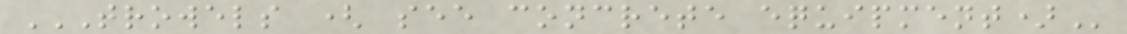TROWELS ( SEE CONCRETE EQUIPMENT)
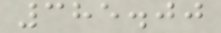385.00
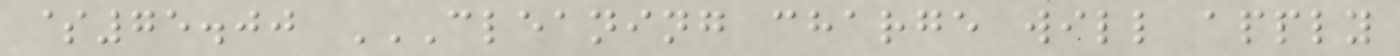$75.00 CLEANING CHARGE WILL APPLY
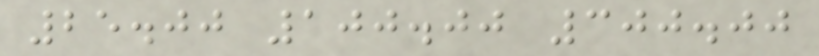25.00 100.00 300.00
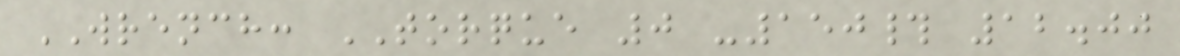WRENCH: TORQUE 0 -150# 12.00
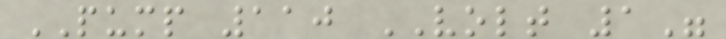PUMP 110 VOLT 1"
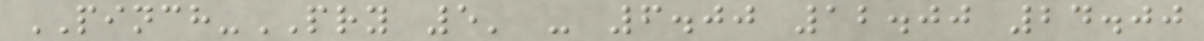PINCH-PRY 5' - 6.00 12.00 24.00
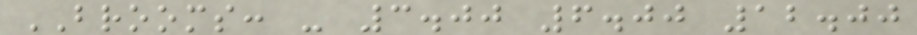BROOMS: - 3.00 6.00 12.00
